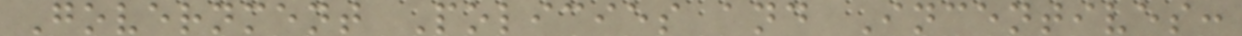Government Policies and Incentives:
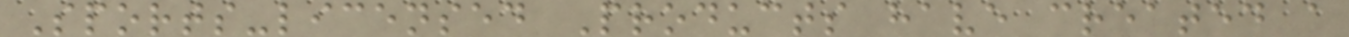Sports-licensed Products have created a
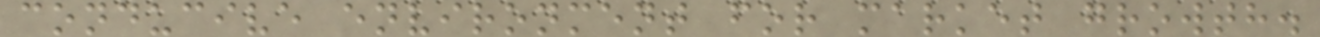conducive environment for market growth.
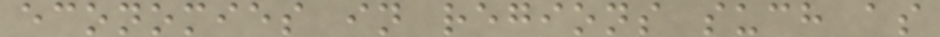economies in regions such as
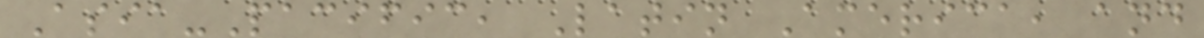Asia-Pacific, Latin America, and
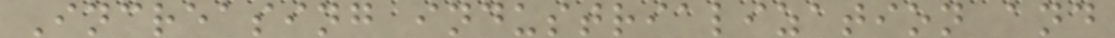Increasing industrialization and
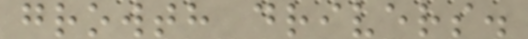growth drivers.
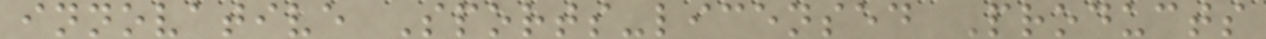innovative Sports-licensed Products
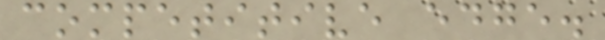competitive edge.
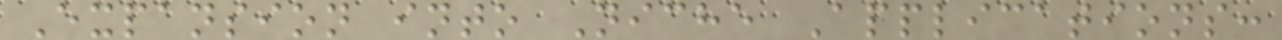Expansion into Niche Applications:
